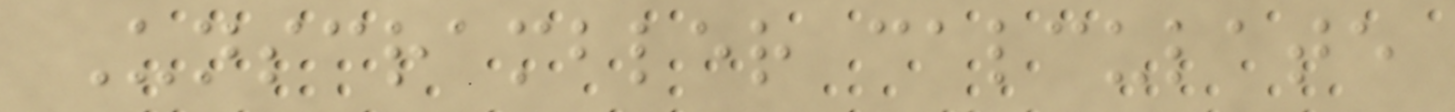Unscrambler calculate
